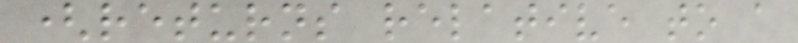(returns relative to a
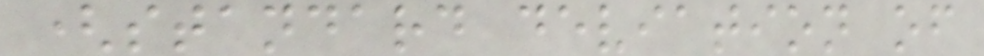(standard deviation of
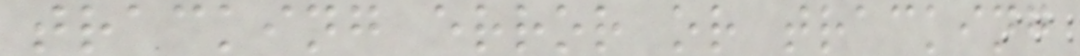tracking error or tracking
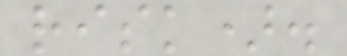risk).
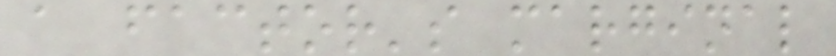a factor's marginal
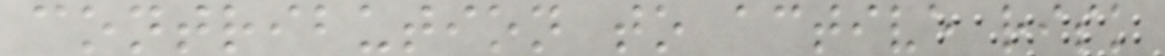contribution to active risk
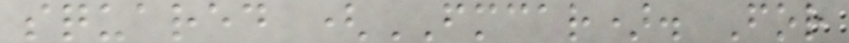squared (FMCAR). For
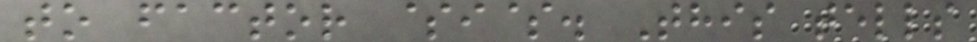to factor $i$. This tells
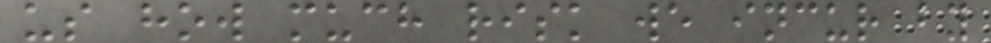us how much risk we incur by
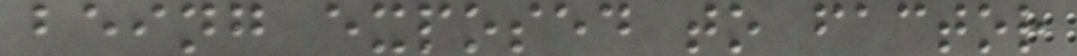being exposed to factor
